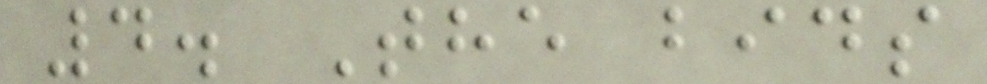4. The bids
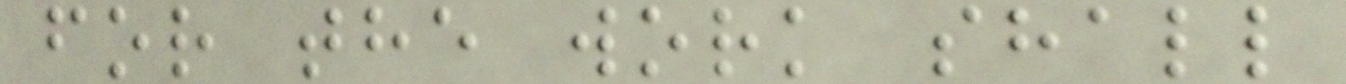for the work shall
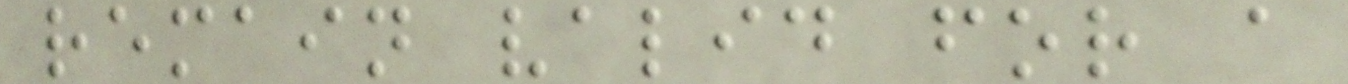remain valid for a
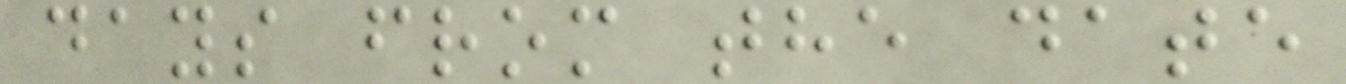days from the date
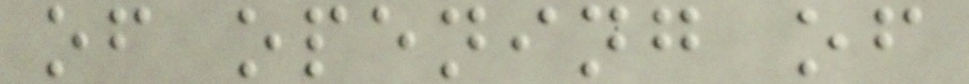of opening of
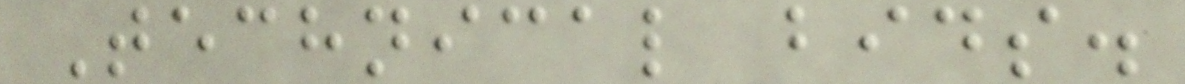Technical bids.
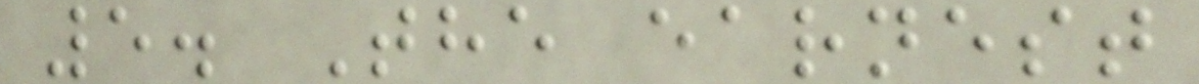5. The earnest
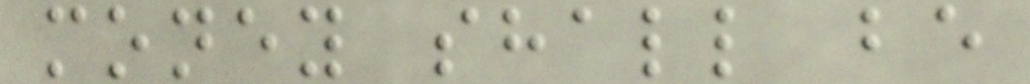money shall be
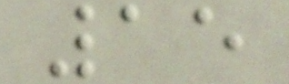15
